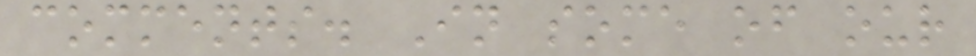comments. In some of our
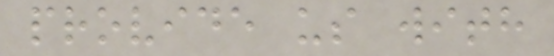provide us with
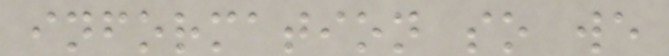information so we
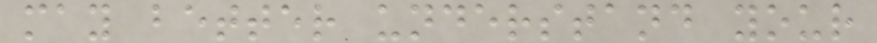may better understand your
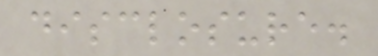disclosure.
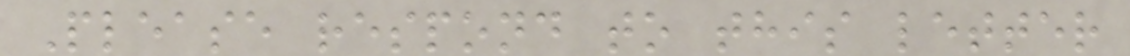Please respond to this letter
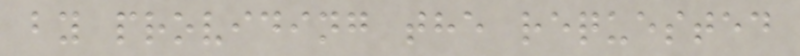by providing the requested
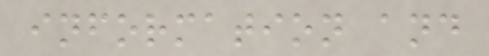information and
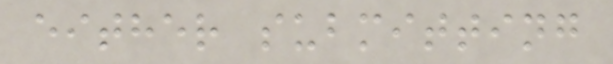either submitting
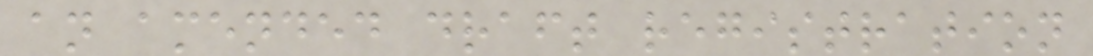an amended draft registration
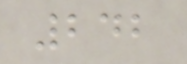242
